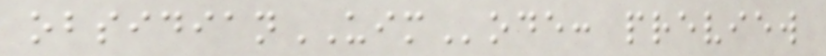obsidianUIMode: preview
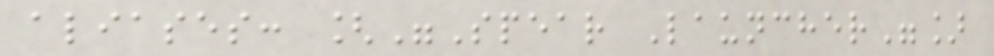aliases: ["Spear Launcher"]
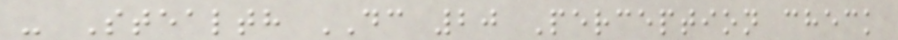- Stealth DC 20 Perception check
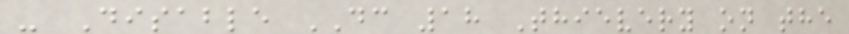- Disable DC 18 Thievery on the
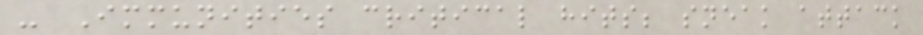- Immunities critical hits; sneak attack
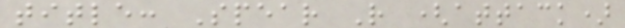title: Spear R (attack)
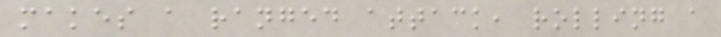makes a ranged attack, rolling a
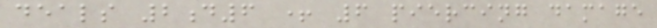deals 2d6 + 6 piercing damage
